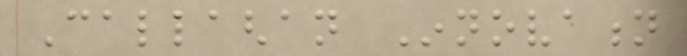Callaghan Innovation
